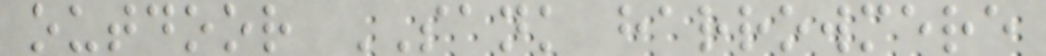outdoor SANK harrowmere
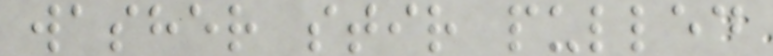washer stir pulled
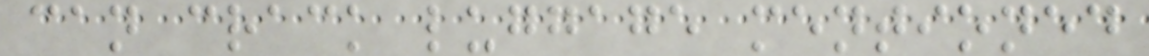can crack luggage mentioned
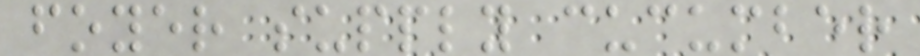foyer supply cucumber
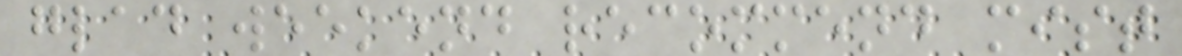glad weekend recommend mist
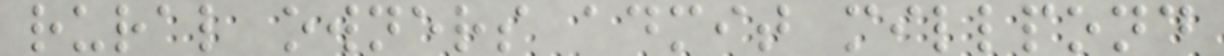rural owners admit millpond
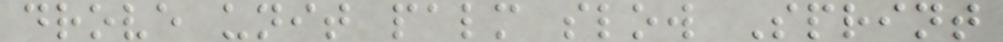drove unit palm slow Sprint
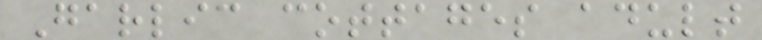Garlic cottages adult
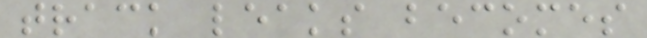track leaks becomes
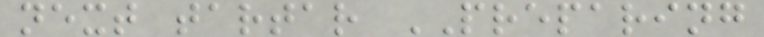next tartar PREPARING
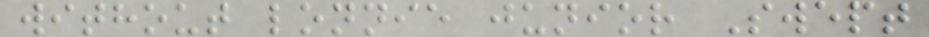without lonnie junior Swept
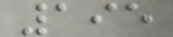195
